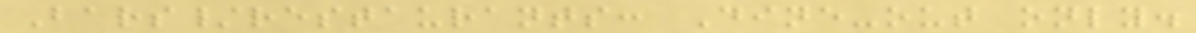Bars/restaurants: Dine-out only.
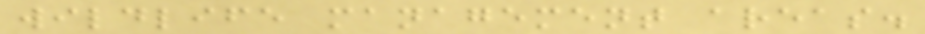wildlife management areas.
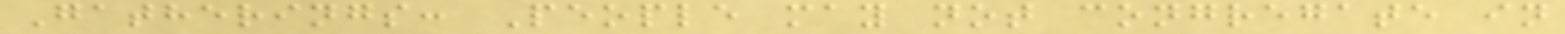Gatherings: People may not congregate in
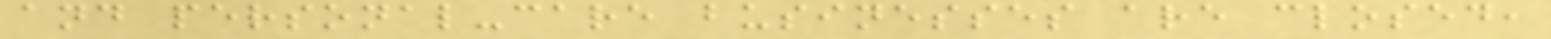and personal-care businesses are closed,
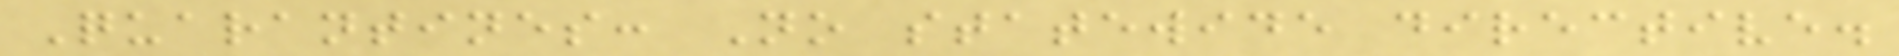Quarantines: No statewide directive.
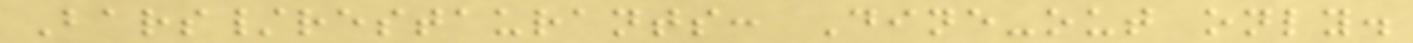Bars/restaurants: Dine-out only.
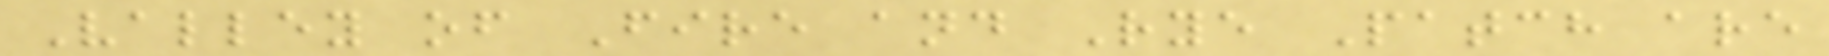Valley of Fire and Rye Patch are
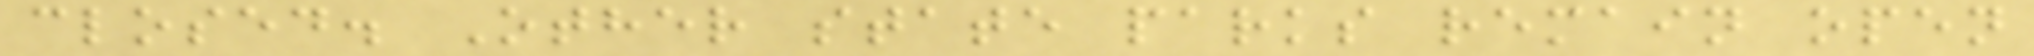closed. Other state parks remain open
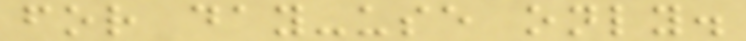for day-use only.
